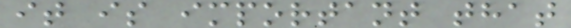it is important that
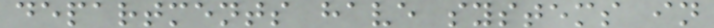departments have systems in
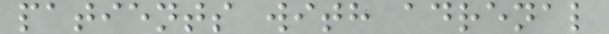patients with adrenal
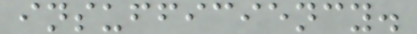insufficiency.
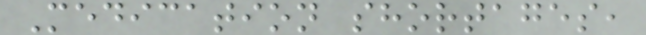Medication shortages,
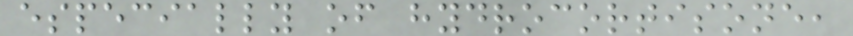especially of hydrocortisone,
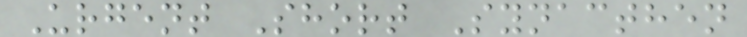Urgent Short Synacthen
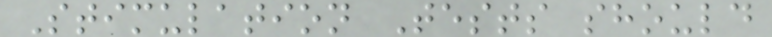Stimulation Tests should
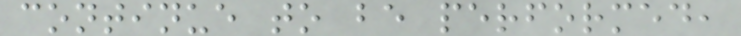continue to be performed,
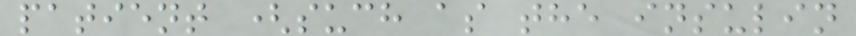patient (such as the insulin
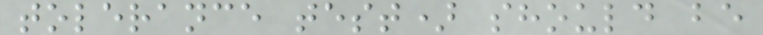tolerance test) should be
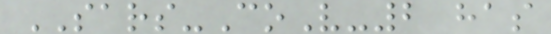SARS-CoV-2 has
